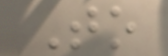To
